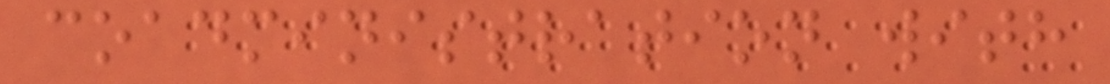coadministration with
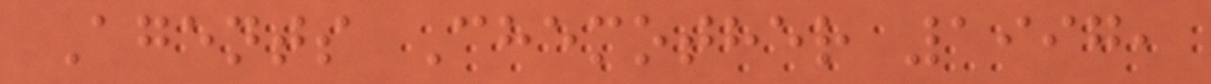Agents Chemother 1997,
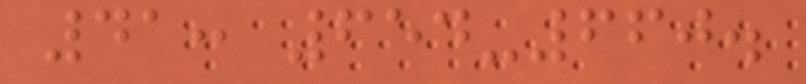41: 654-660.
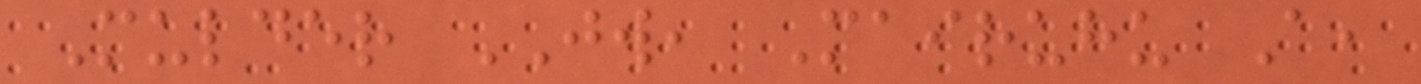Mulder JW, Mairuhu A,
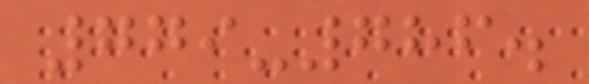779-786.
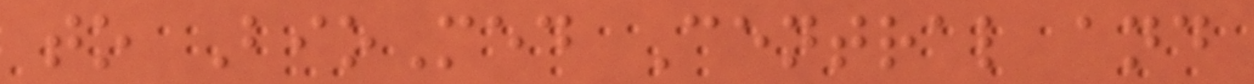to BioMed Central and
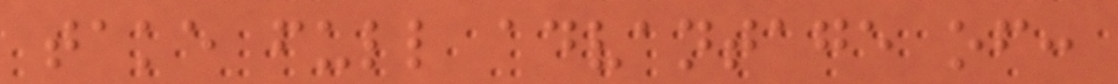take full advantage of:
